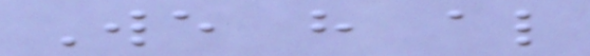We have also
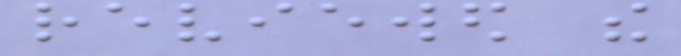reviewed the
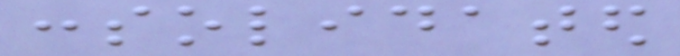consolidated
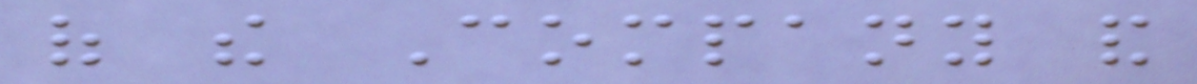of the Company and
